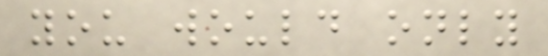you would only
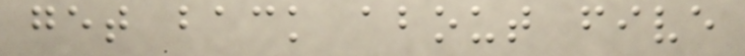get back about five
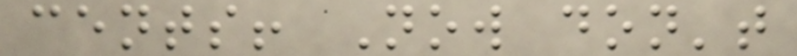cents! Now don't
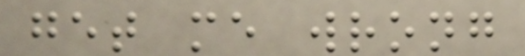get me wrong
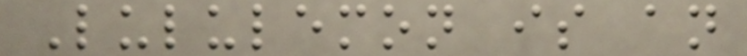Lululemon is an
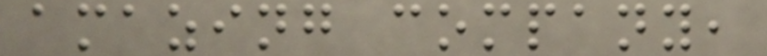amazing company,
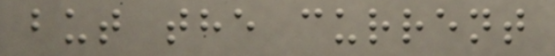but the current
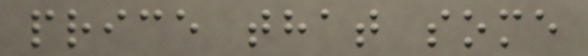price that some
